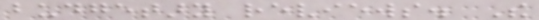budgetary reviews. The
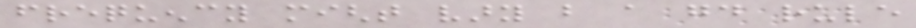frequency might vary but a good rule
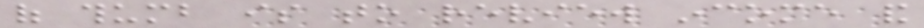of thumb is to review income and
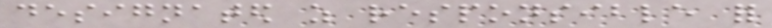designated as responsible for
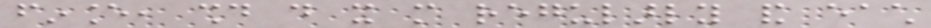finance, should do it more regularly and each
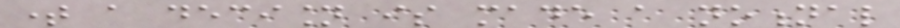time a decision is made a notional
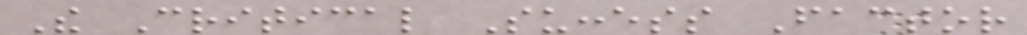The Critical Success Factor
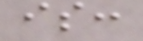is:
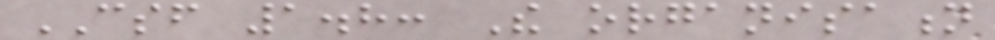CSF 1.8: The organisation
